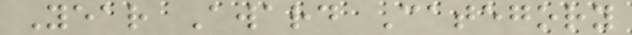Year Award Category
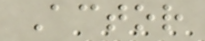Actor
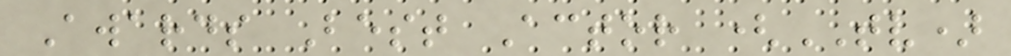Awards Best Actor (TV)
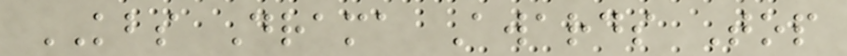KBS Drama Awards Top
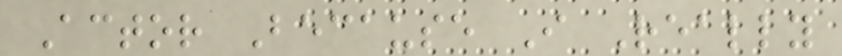Actor Because I Really
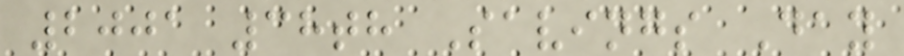2001 38th Savings Day
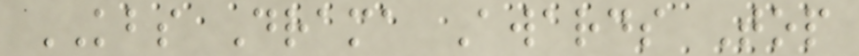KBS Drama Awards Top
